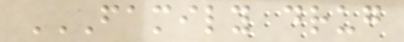FAMILY DRUG
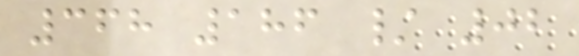368 186 / 02
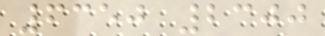6350 2300
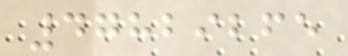47829265
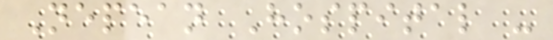Nepean Hospital -
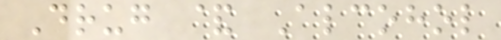Drug & Alcohol
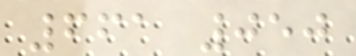661 050
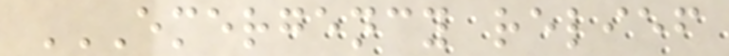EMERGENCY RELIEF
